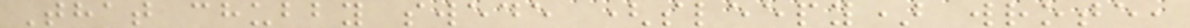That chubby swede (sleepy) wrote,
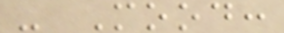- Mood:
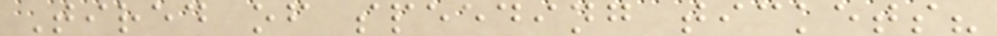Tired of speeding tickets?
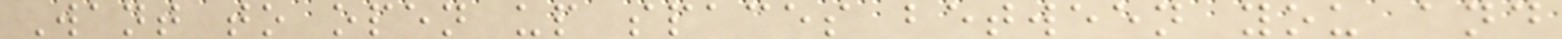Want to open up spaces between you and
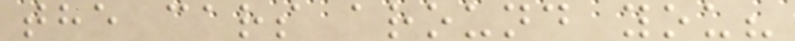the cars around you?
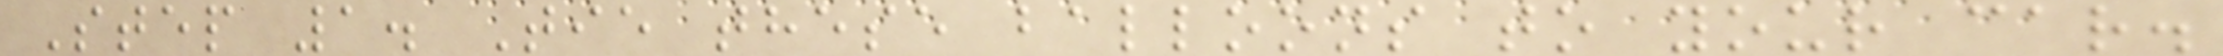Step 1. Tie these balloons to your car.
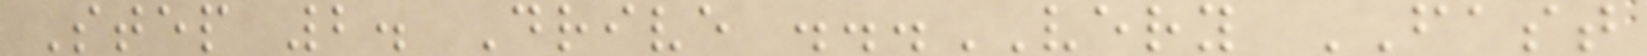Step 2. Drive ...VERY FAST
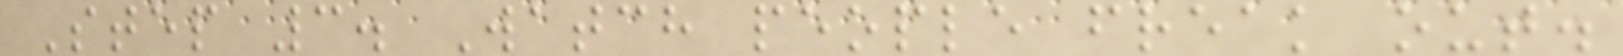Step 3. Watch people freak out.
